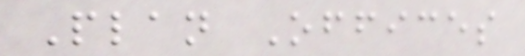Plan Offices
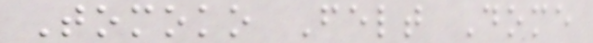Tomoko Felt Dome
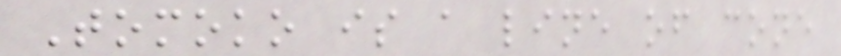Tomoko is a line of cone
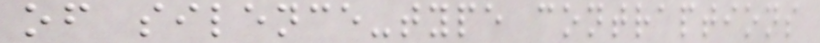of silence-type contraptions
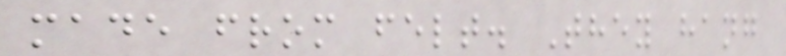made from felt. They hang
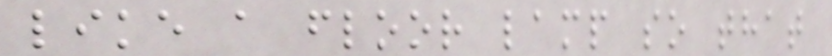like a floor lamp so that
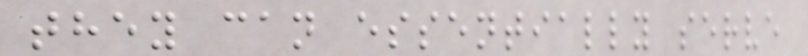they can essentially serve
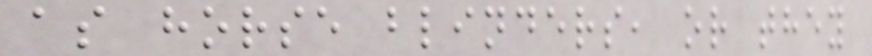as horse blinders, or they
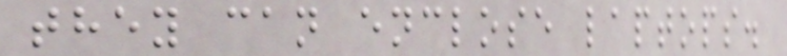they can enclose laptops.
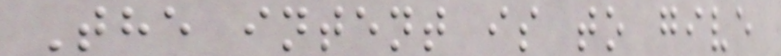The intent is to give
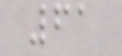61
